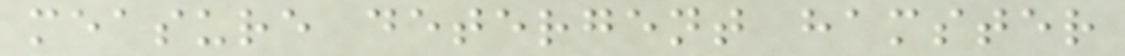measure detergent hamster
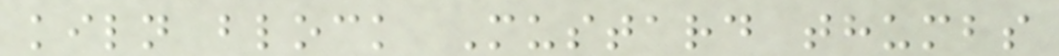kiln block Mustard thumbs
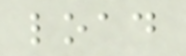load
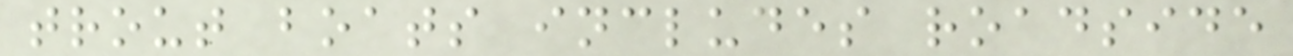trout boats includes roadside
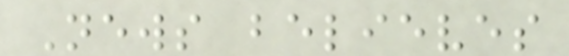News believes
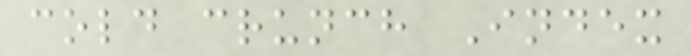cold crunch Index
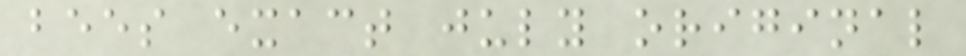bees exact july original
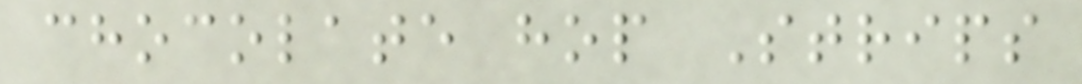chocolate hop Strips
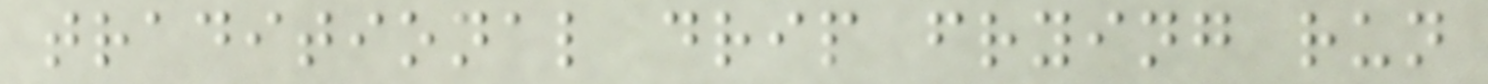traditional drip frying run
